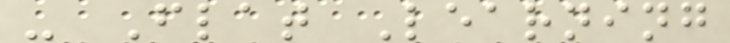- Flat Learning
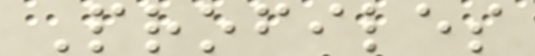Profiles
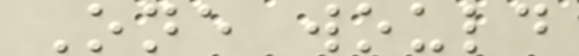One would
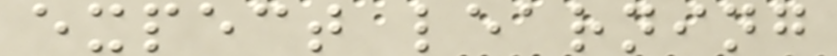expect learning
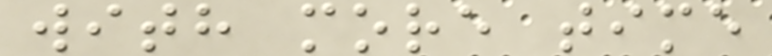with more time
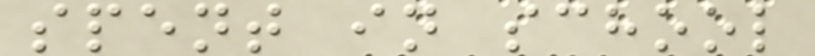spent in school
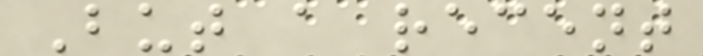But a recent
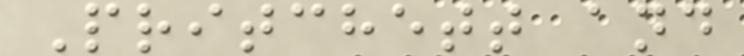Pritchett and
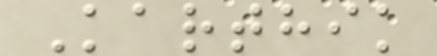Karthik
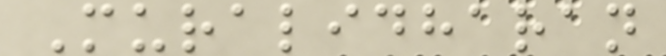Muralidharan
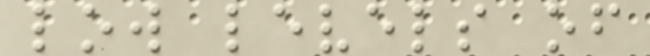low levels of
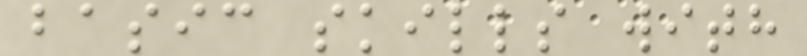basic skills with
